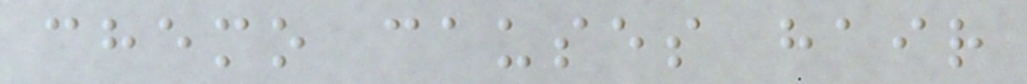chemo causes hair
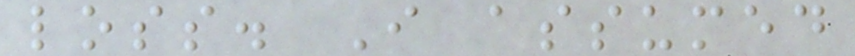loss. I assumed
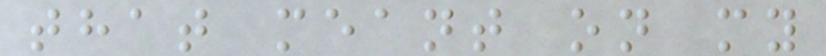that meant on my
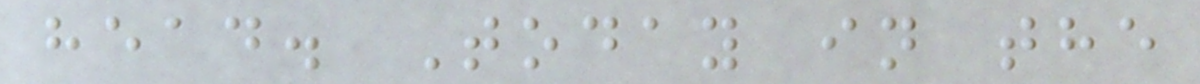head. Today in the
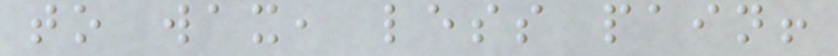to wax, less pain!
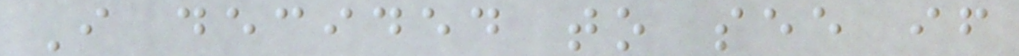I decided to see if
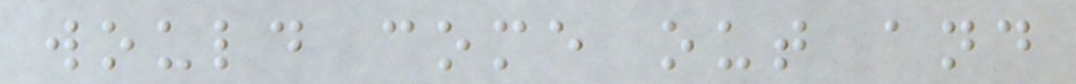would come out and
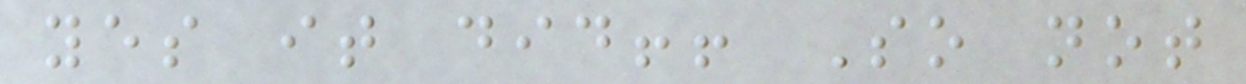yes it did!! So not
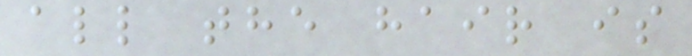all the hair is
